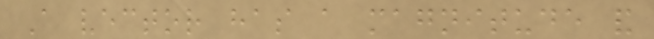A vector has a magnitude and
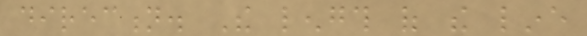direction. The length of the line
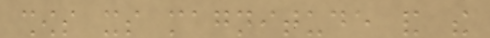shows its magnitude and the
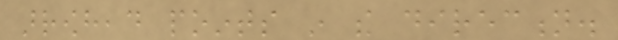arrowhead points in the direction.
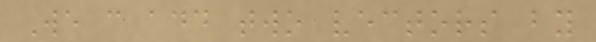We can add two vectors by
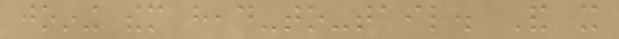joining them head-to-tail. And it
